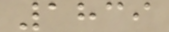1839
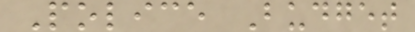Police Budget
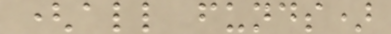(all funds)
